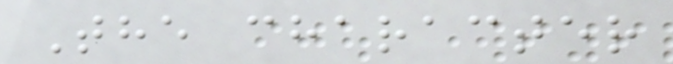The character
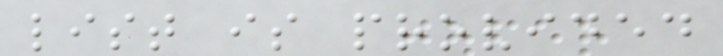list is provided
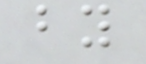by
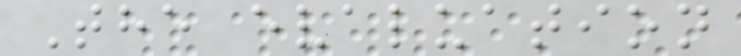The evaluation
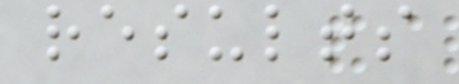results
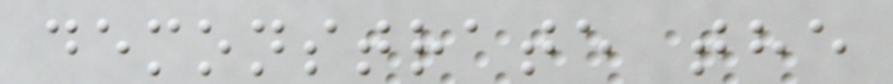demonstrate the
